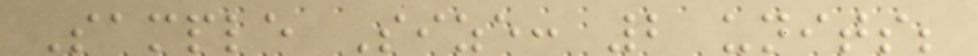Sample Size: 2 units;
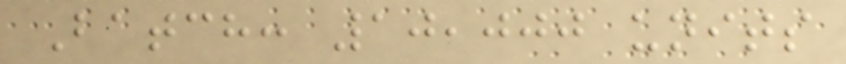Batch: 10,000 units
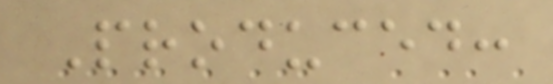Produced:
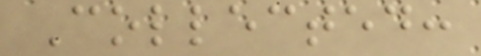Collected:
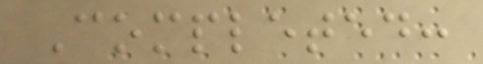Completed:
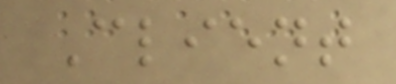Client
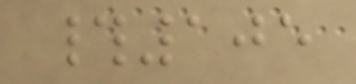#105
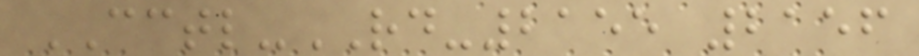CCTL-RD-2155 2156
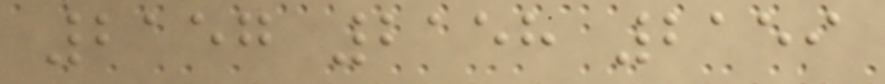2157 2158 2159
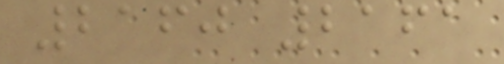2160 2161
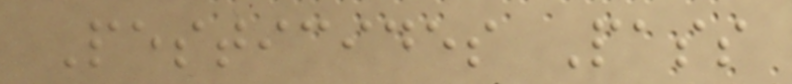Pesticides Pass
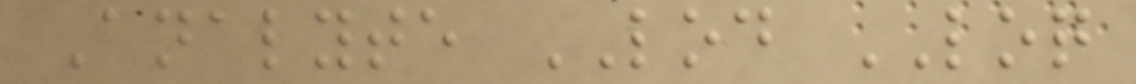Analyte LOD LOQ
